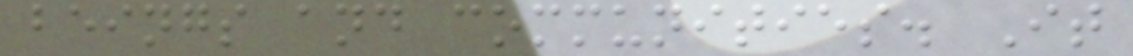beings and communities. It
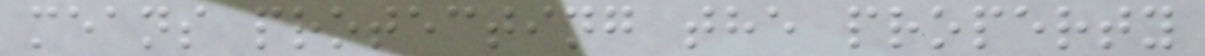means protecting the property
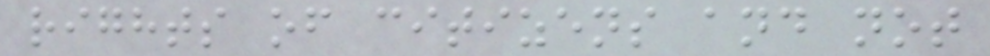rights of citizens and not
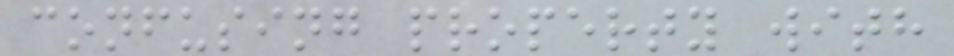confusing property with
